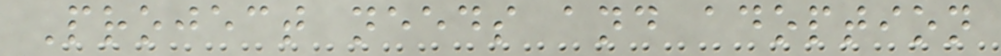Project needs and adoption
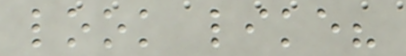look like?
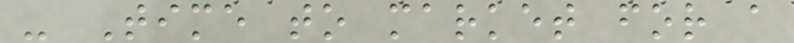- Time to market for a
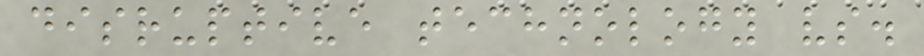disruptive technology vs.
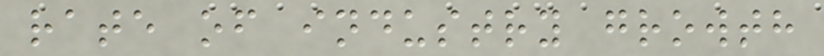rate of industry growth
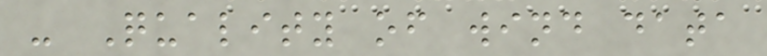- Quality of wind data
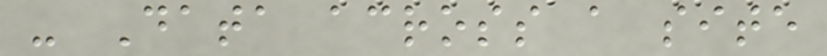- Data across a site
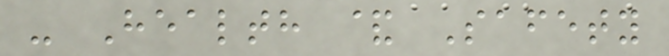- Health & Safety
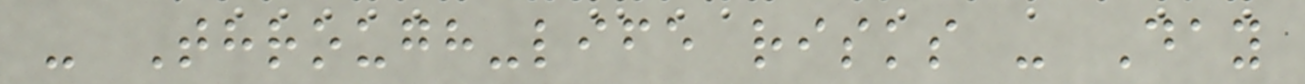- Through-life risks - Day
